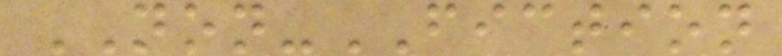NON-FICTION
